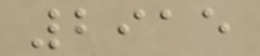2915
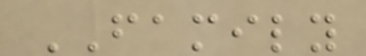FAMILY
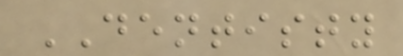DENTISTY
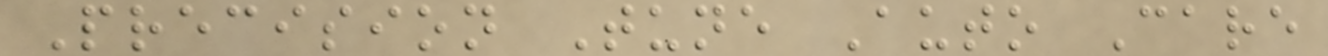Precision Tune Auto Care
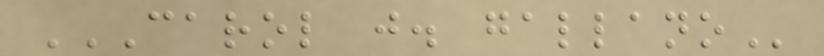CAROL J. GALLANO
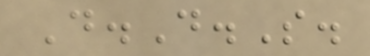D.D.S.
